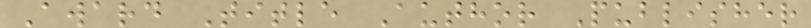Award Title Author Publisher
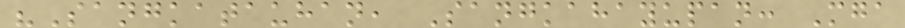"Sangkatauhan, Sangkahayupan: Mga
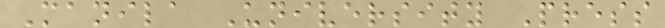Manila University Press
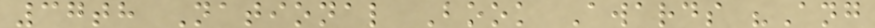37th National Book Awards "Ang
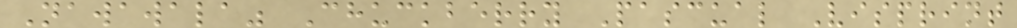Nawawala" Chuckberry Pascual Visprint
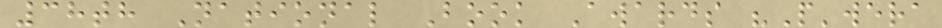38th National Book Awards "P'wera
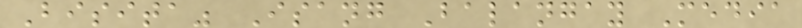Bisita" Isang Balangay Media
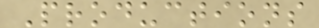Productions
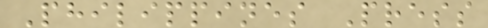Philippines Press
